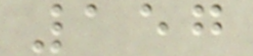157
